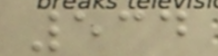534
